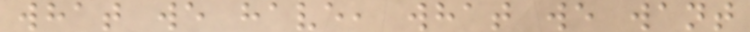what we have, what we want
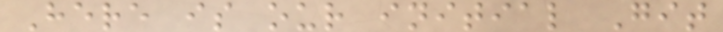Here is our initial Git
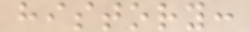history:
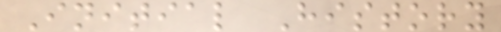Initial History
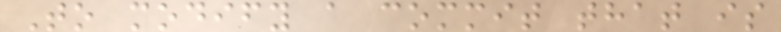To modify a commit that is
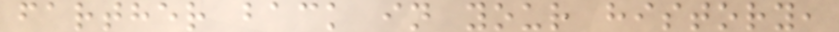farther back in your history,
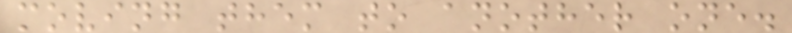moving them to another one.
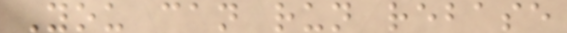You can run rebase
